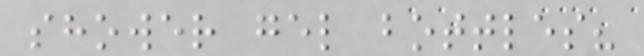shower gel bottles?
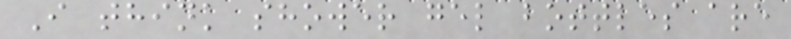I think shower gel bottles are
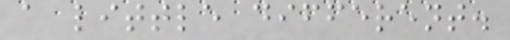a little different.
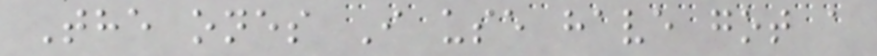The ones I use have got a
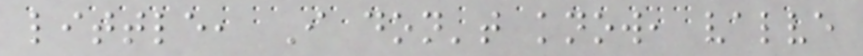little, I don't know, valve
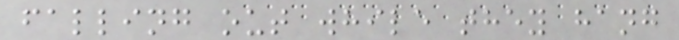falling out while they hang
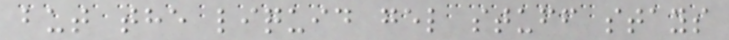but the liquid gel stuff stays
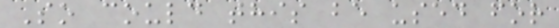So could this be used for
